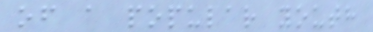of a popular youth
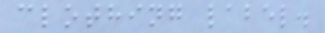clothing label.
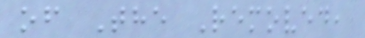of The Removed,
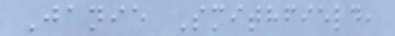Janie Smithfield,
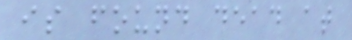is found dead at
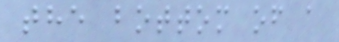the bottom of a
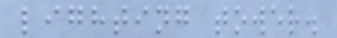lighting tower.
